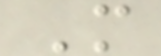M
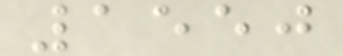1550
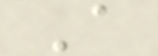A
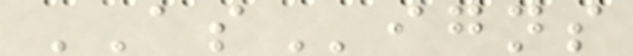ASigns
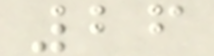26
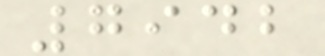7942
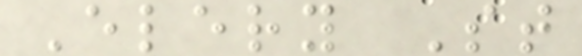Elery St
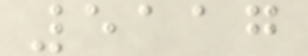5117
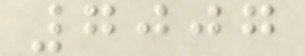7007
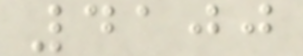4100
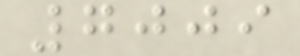7009
